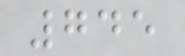745
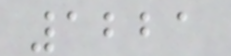1221
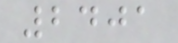2401
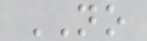NO
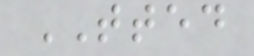TTED
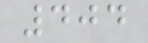404
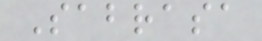Sabrasa
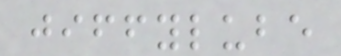jiffylube
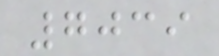7039
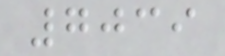7039
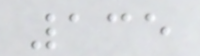135
